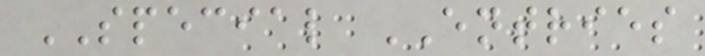SPECIAL ENTRIES
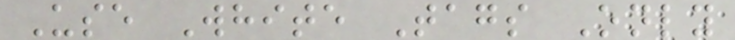Use White Tags Only
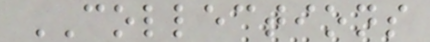COLLECTIONS
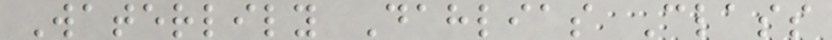Waterlily Dahlias Class
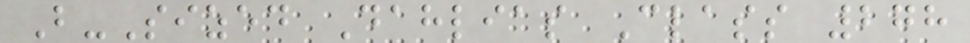B-Sized Dahlias Class 278
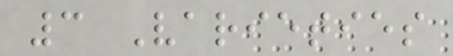3 Varieties
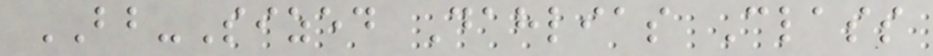BB-Sized Dahlias Class
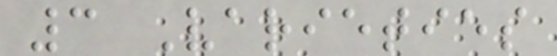3 Varieties
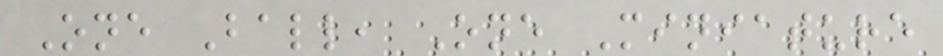One Ball, One Miniature
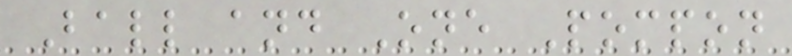Ball and One Pompon
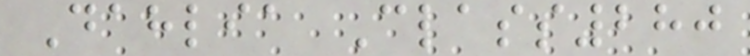Dahlia Class280
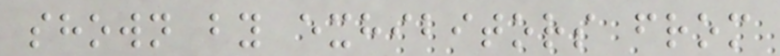shown by exhibitors from
